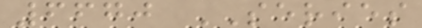6670 SERIES
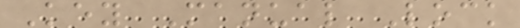Key Manual Lock
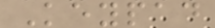Keypad
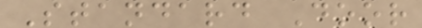Standard Door
